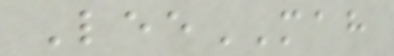LeeMAH
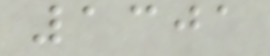1301
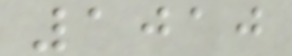1010
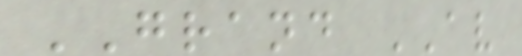GRAND AV
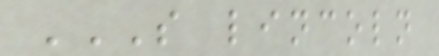S LINCOLN
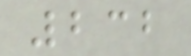232
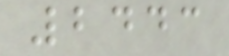2443
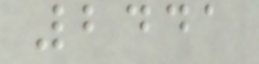2441
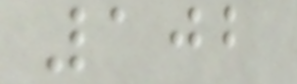102
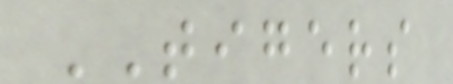TIGERS
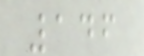146
